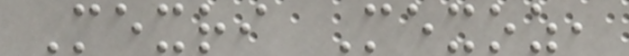Mexri Mexoz,
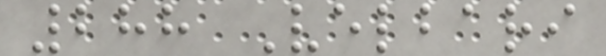288 Velbari
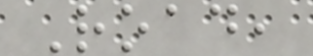Road,
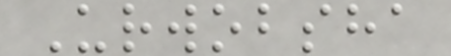Urwobsha
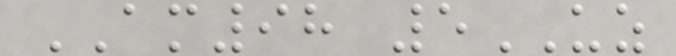AM98 5UZ
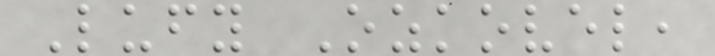Lufy Ozkovel,
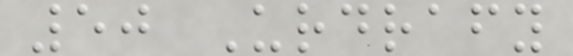50 Urdrafy
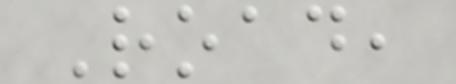Road,
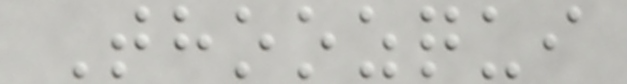Thoozqui
